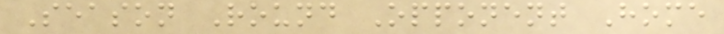Season Round Opponent Home
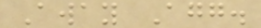Away Agg.
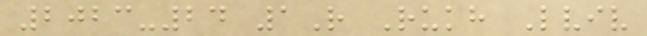2023-24 1R Rukh Lviv
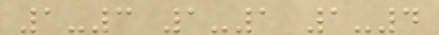1-3 1-1 1-4
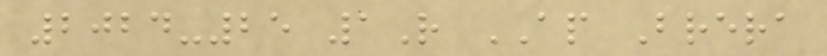2024-25 1R AP Brera
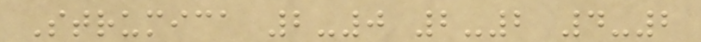Strumica 2-0 2-2 4-2
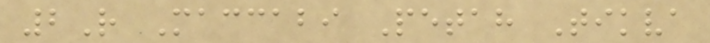2R Maccabi Petah Tikva
